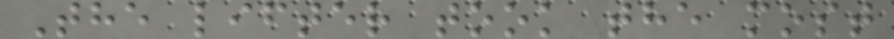The lifter took the most
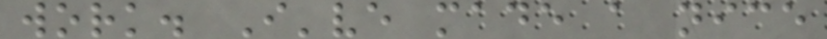work. I've made a nice
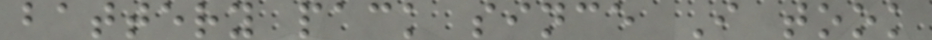battery pack since I took
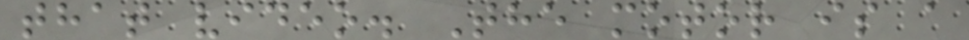that video. The motor is a
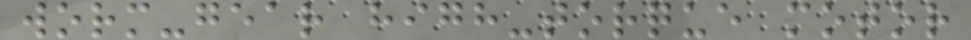worm-gear high-torque motor
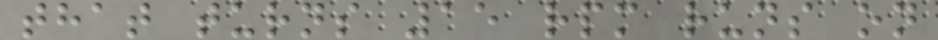that turns 15 rpm runs on
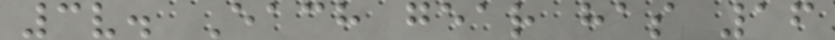3v. Each gear has 16
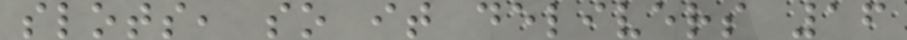slots, so it delivers 16
